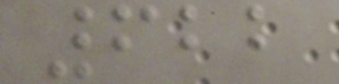622
